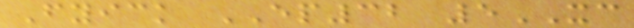Fyick EP32 5XC
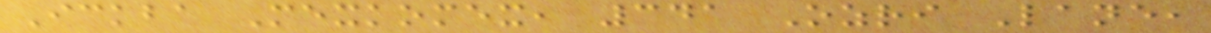Ickba Mexkomex, 341 Ozri Lane,
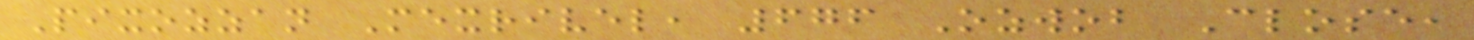Pixozzan Mexrivel, 676 Ozwob Close,
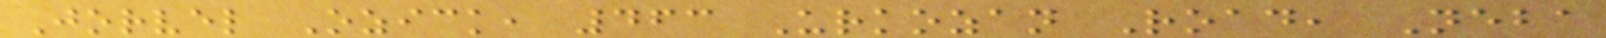Jorvel Ozick, 463 Urkozan Road, Neba
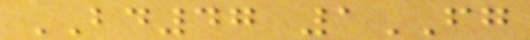BD47 1FG
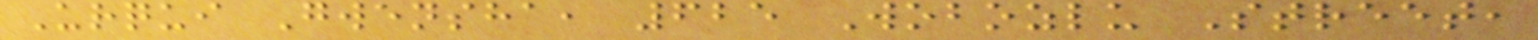Urqui Gwensha, 625 Wobozlu Street,
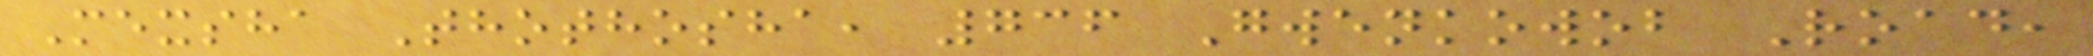Mexsha Thothosha, 736 Gwenkowob Road,
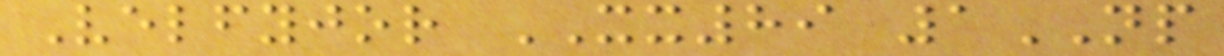Velfyjor XX89 1NP
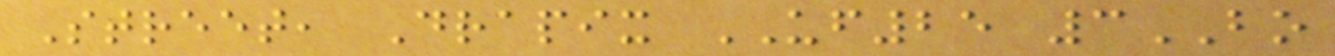Street, Drapix UF25 3BO
